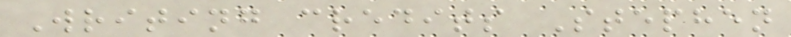Writing credits Stephen
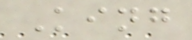King
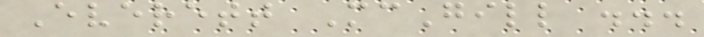Everett McGill ...
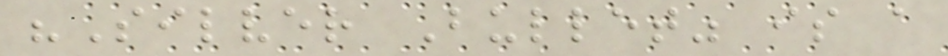"Silver Bullet" is a
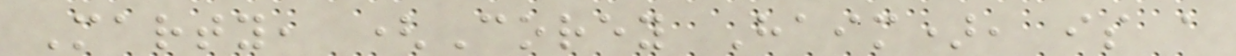Marty, (Corey Haim), is a
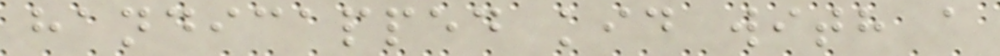handicapped kid with a
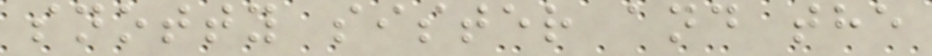snotty sister and the
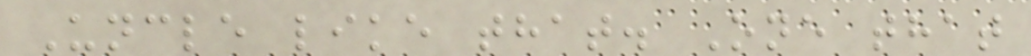Uncle like that. One that
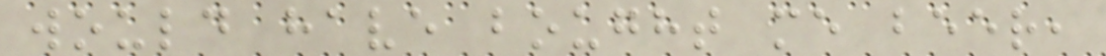would have bought me beer,
